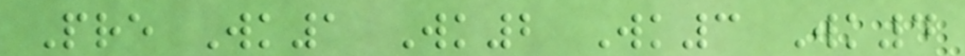Pre Wk1 Wk2 Wk3 Wk4
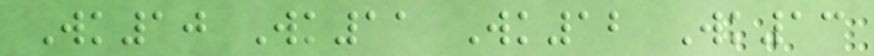Wk10 Wk11 Wk12 Wk13
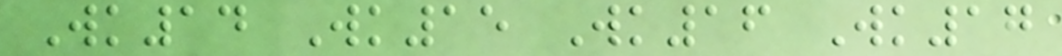Wk14 Wk15 Wk16 Wk17
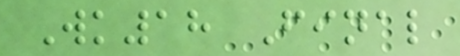Wk18 Final
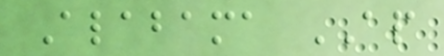Alabama AP
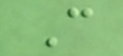C
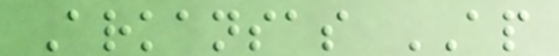Arkansas AP
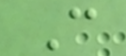C
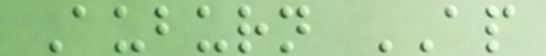Auburn AP
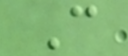C
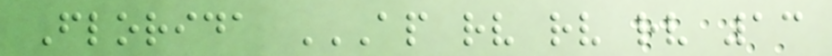Florida AP RV RV RV 13
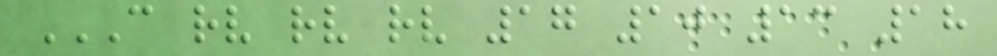C RV RV RV 17 10 13 18
